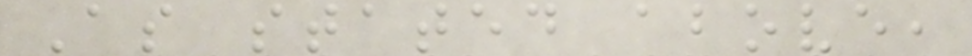As stated above,
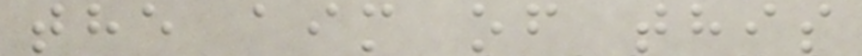the aim of this
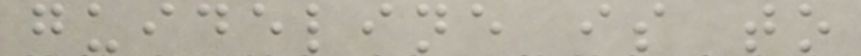guideline is to
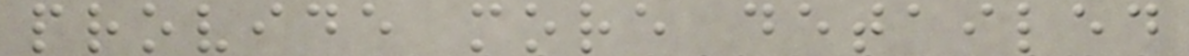provide more detailed
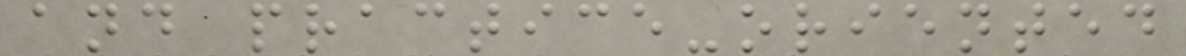and practice-oriented
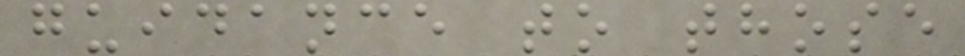guidance to those
